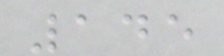145
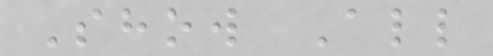Show All
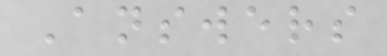Answers
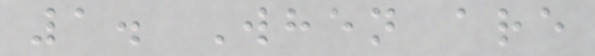1. When are
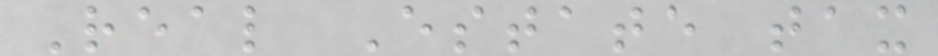Real Estate tax
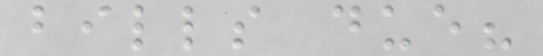bills due?
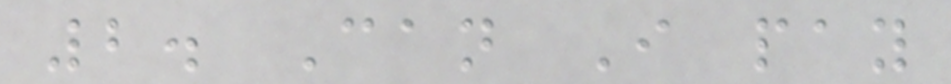2. Can I pay
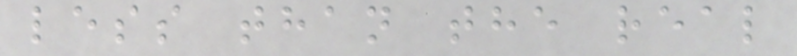less than the real
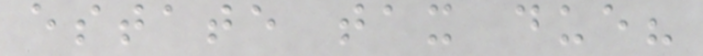estate tax due?
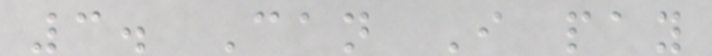3. Can I pay
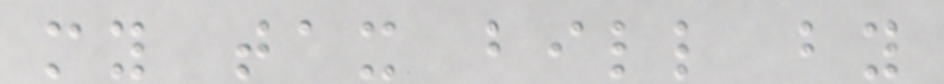my tax bill by
